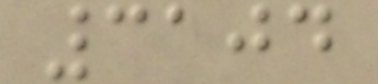3104
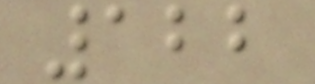122
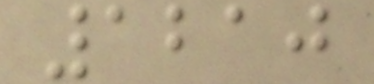1210
